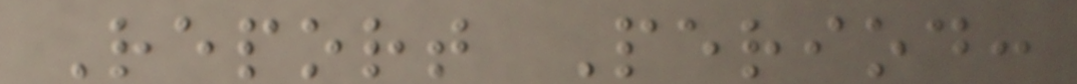Report Period:
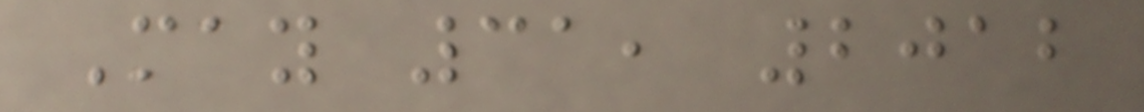May 31, 2012
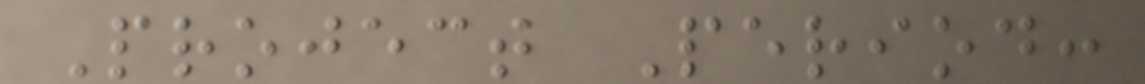Project Period:
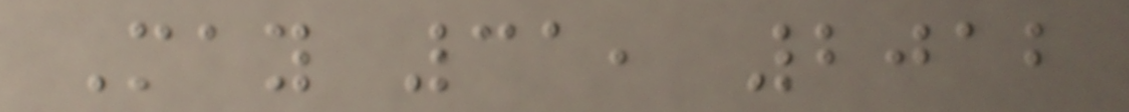May 31, 2012
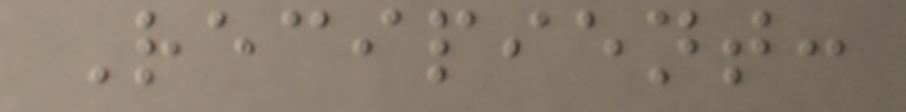Recipient:
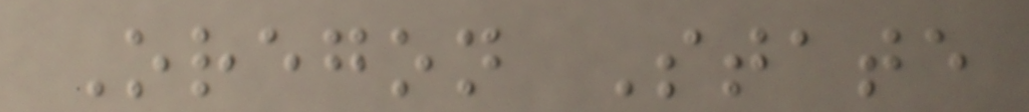Oregon State
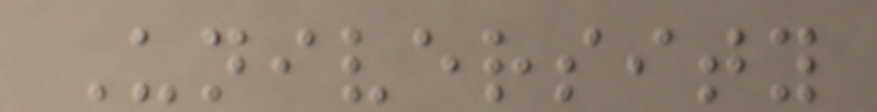University
